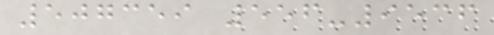507359 556-9536
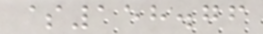$158.76
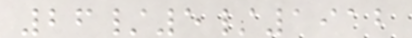26/5/1912
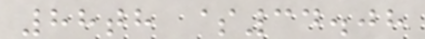88th $34.08
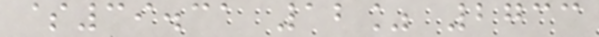$39.31 12% 2733
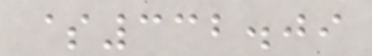$332.09
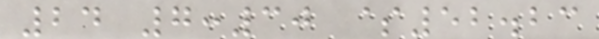24 7:30 $52.23
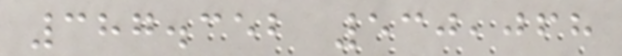387.352 530,068
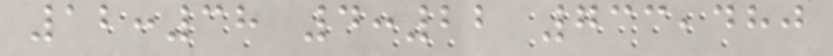12:38 4:22 733,480
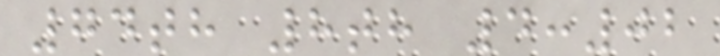74th 8th 4:02
